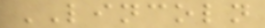LINCOLN
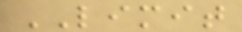LIMIT
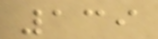139
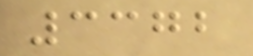3372
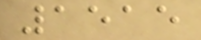1515
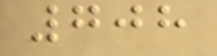708
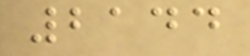2144
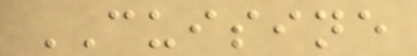CUISINE
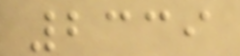2339
